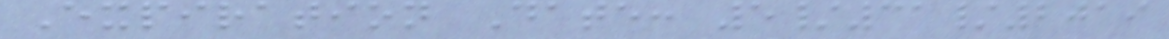Expiration Date: 5/31/2019
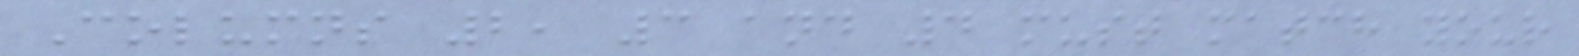Columns 2, 3 and 4 must match your
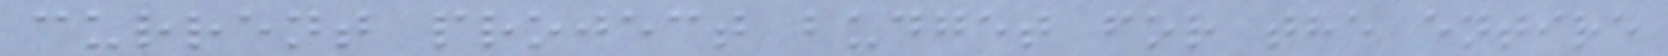current project budget for the entire
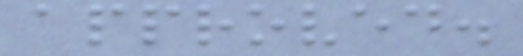approved.
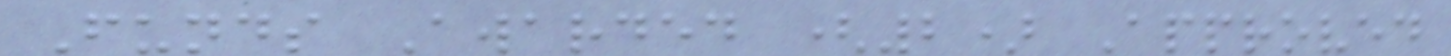Funds Awarded (2) Approved
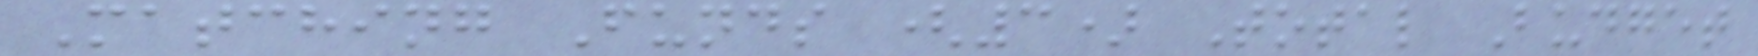Matching Funds (3) Total Budget
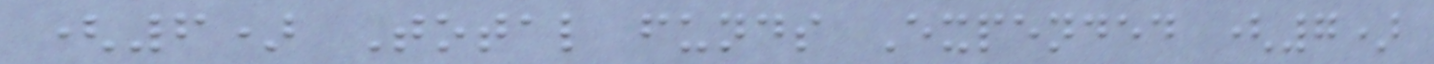(6) Total funds Expended (7)
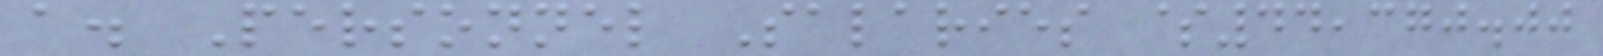a. Personnel Salaries $44,370.00
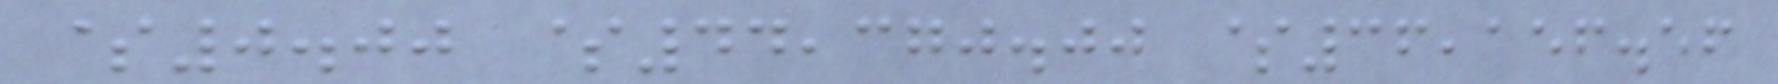$0.00 $44,370.00 $36,156.56
